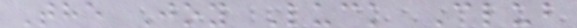The Joy Luck Club
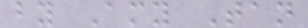by Amy Tan
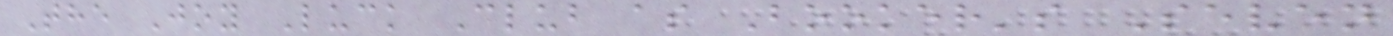The Joy Luck Club as Booker's Seven
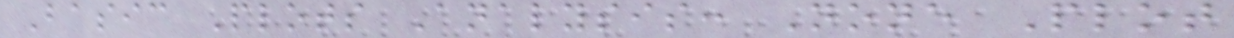Basic Plots Analysis: None Plot
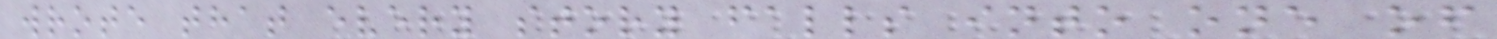wrote that every story falls into one of
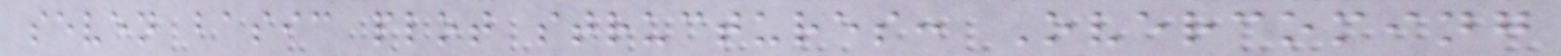seven basic plot structures: Overcoming
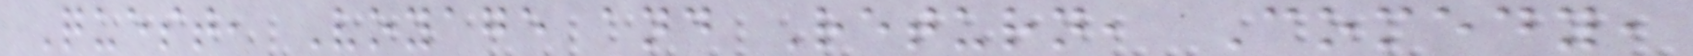Quest, Voyage and Return, Comedy,
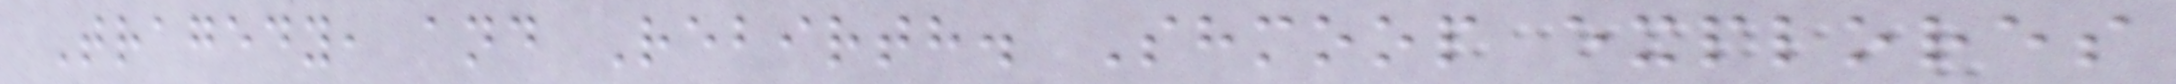Tragedy, and Rebirth. Shmoop explores
